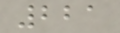221
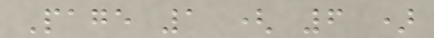Page 1 ( 6 )
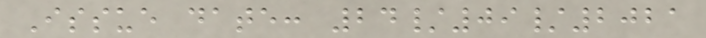Issue date: 24/09/2021
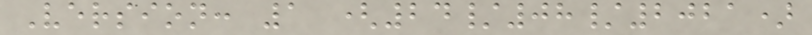Version: 1 (24/08/2021)
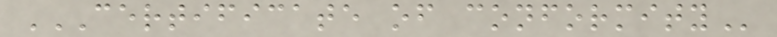CERTIFICATE OF CONFORMITY
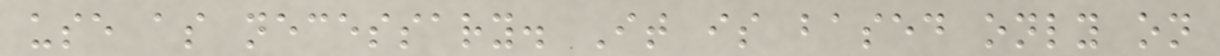use as necessary. It is based only on
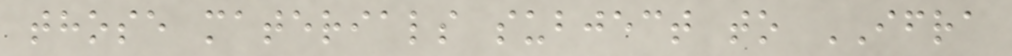those materials subject to IFRA
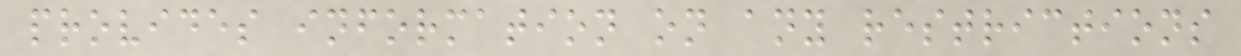provides information on any restrictions
